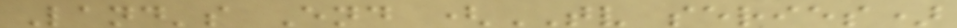Land's End (TV series)
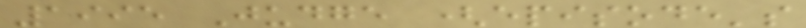1995 Judge (episode's
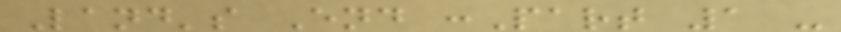Land's End :Part 1 -
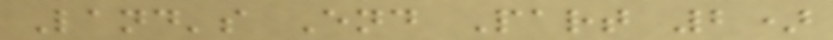Land's End Part 2)
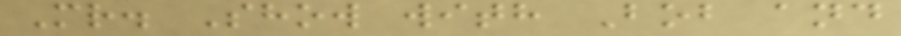Mr. Show with Bob and
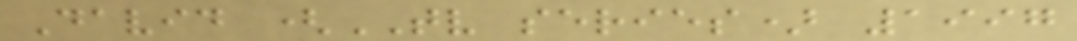David (TV series) 1997
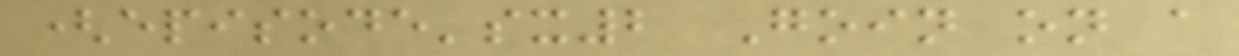(episode'sx2 Goin on a
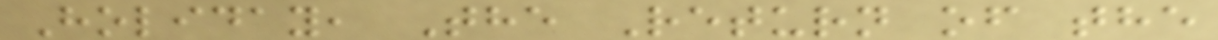Holiday, The Return of the
